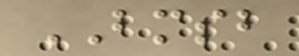BMSB
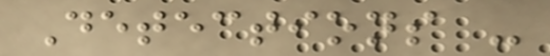Detections -
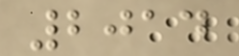2014
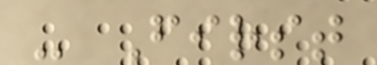- First
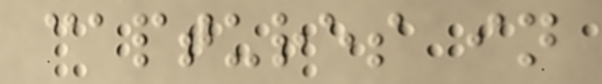captures in
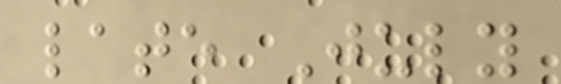late July
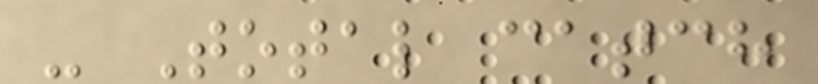- Total catch
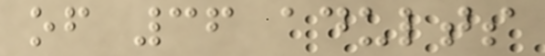of 36 adults
